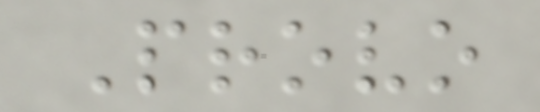Provo
